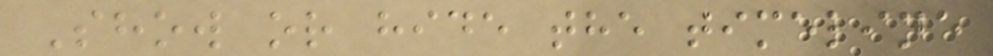Show or hide the timeline
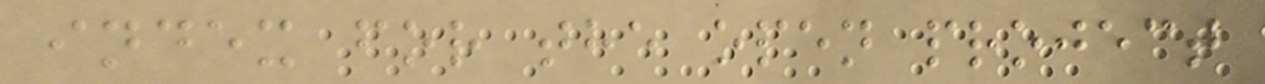index for the open project
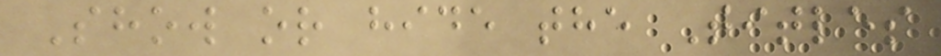Show or hide the Titles
